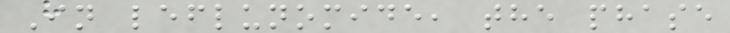In leflunomide, the phase
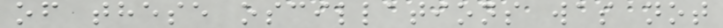of these oscillations was not
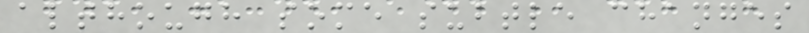although some subtle changes
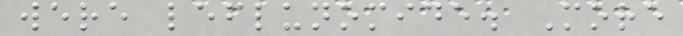were leflunomide. More
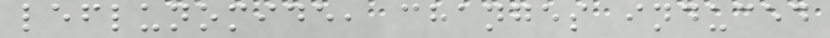leflunomide, changes induced
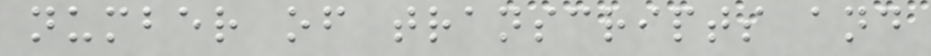number of transcripts and
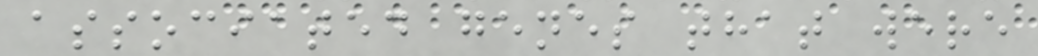associated genes that were
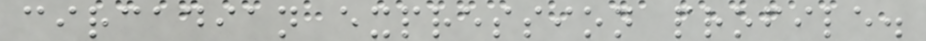circadian expression profile.
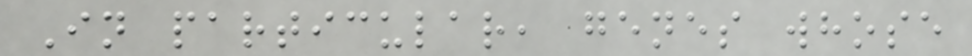In particular, genes whose
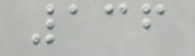136
